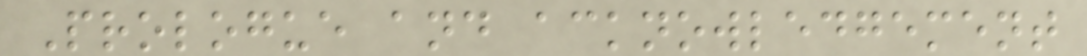Prologue and acknowledgement
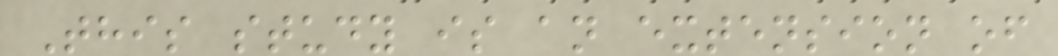This study is an extension of
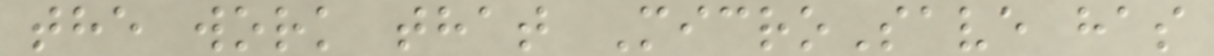the work that MicroSave has
